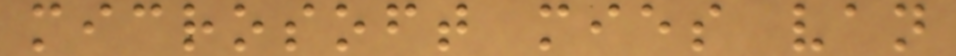microsoft mies van
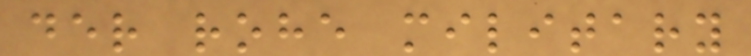der rohe military
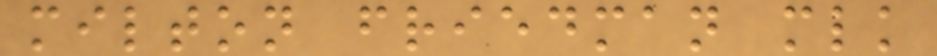milton friedman mlk
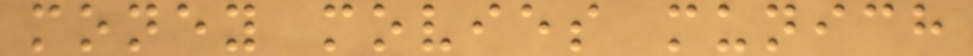money movies munich
